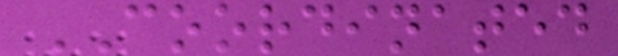COORDINATED
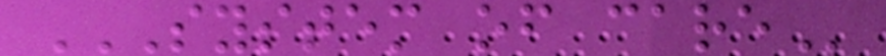SYSTEM OF CARE
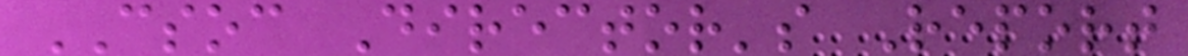CSOC Director's Report
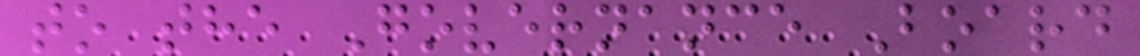to the Governance Board
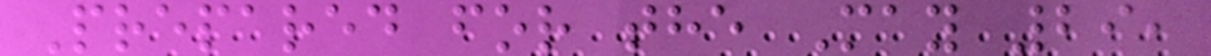Prepared for the May 29,
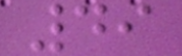49
